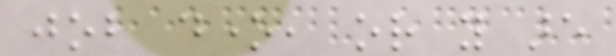job done, or you are
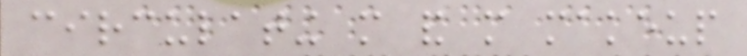circulating more and more makeup
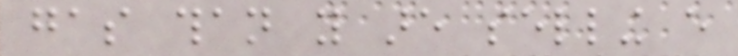gas than you are selling every
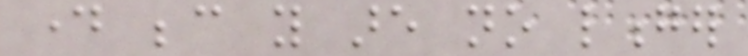day because you are no longer
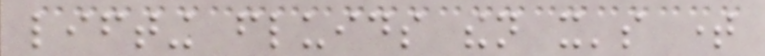lifting fluids then it's time
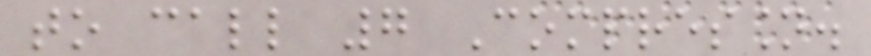to call 7 Compression.
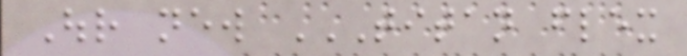Our new TITAN FLEX
